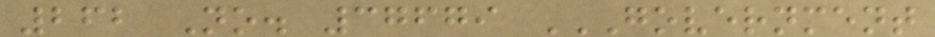262 No. 37679 GOVERNMENT
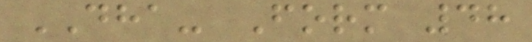DHA- Form 48
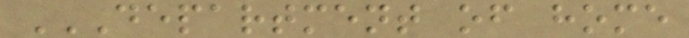DEPARTMENT OF HOME
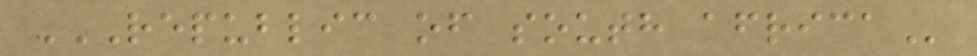REPUBLIC OF SOUTH AFRICA
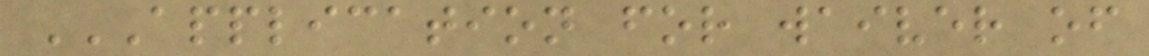APPLICATION FOR WAIVER OF
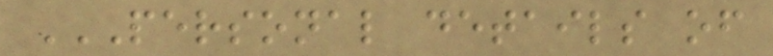PERSONAL DETAILS OF
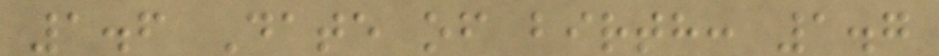1.6 Date of birth: 1.7
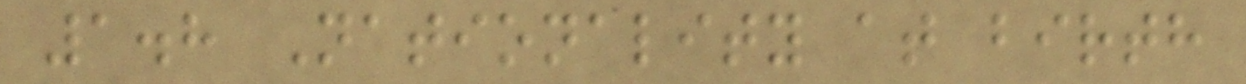1.8 Nationality at birth
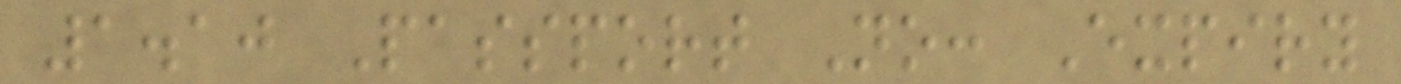1.10 Passport No: Expiry
